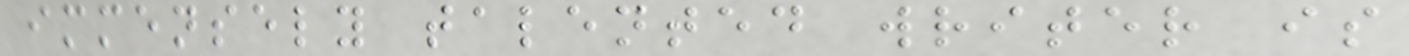immensely talented writer is
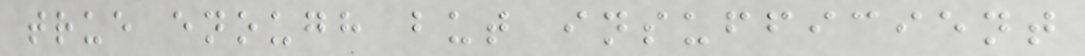true enough but insufficient
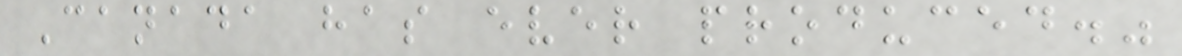Canada has ever produced."
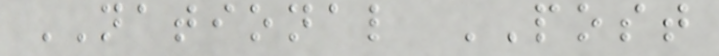NATIONAL POST
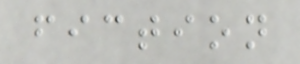fiction
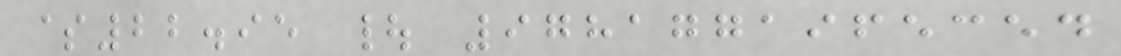$22.95 | 9781771965354
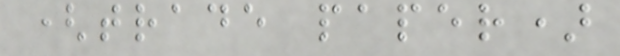(trade paper)
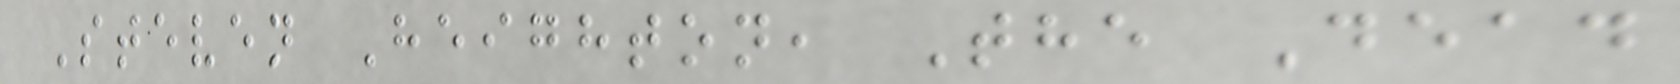Steven Heighton, The Dead
